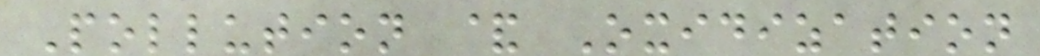Pollution & Oxidization
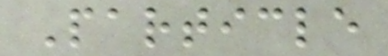Particle
